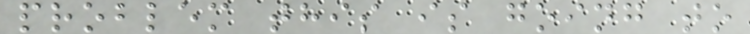problem this is going to
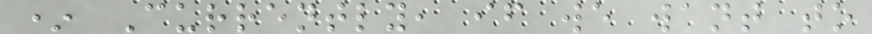* Currently, if we want to
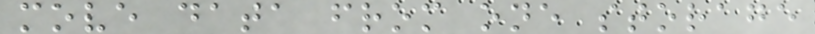move data from one storage
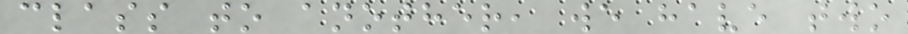class to another, we have two
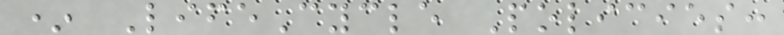* LifeCycle Policies:
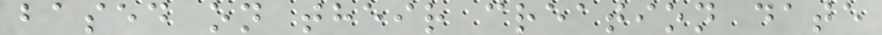based on their creation date
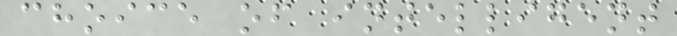choice of intelligent
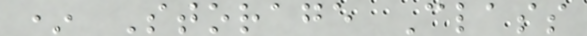* Storage Class
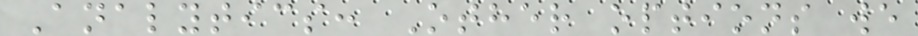Analytics: Other options we
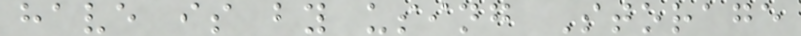have is by using Storage
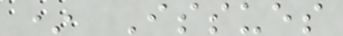* Issues
